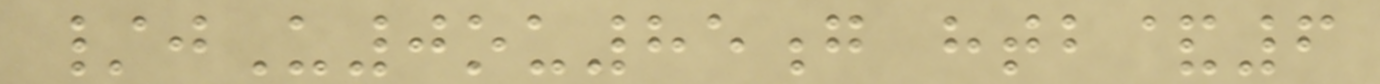/jU0ou85g htb&6
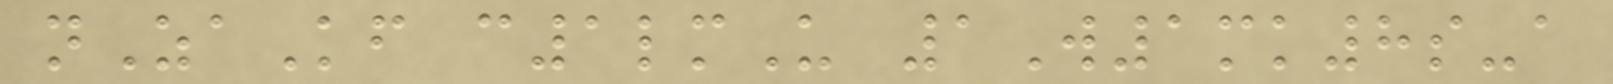nZaKf c1lmU 1W1mk8s-a
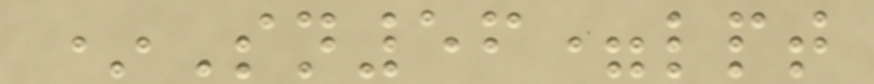*Sn56=lpt
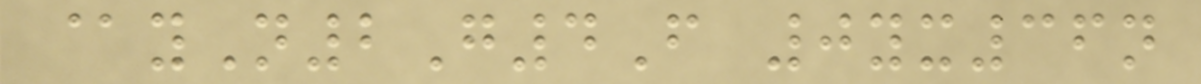@yN2G4F 0yx36n
